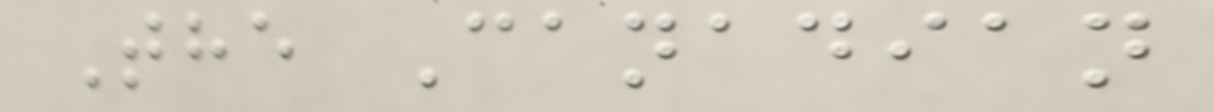The Canadian
